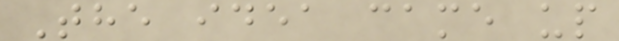The idea came up
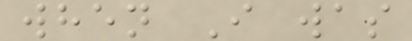when I was
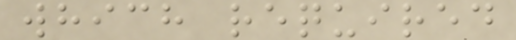which required
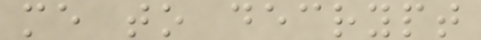me to decrypt
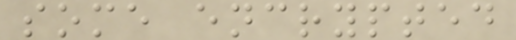some encrypted
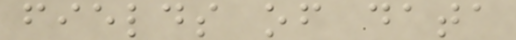fields of data
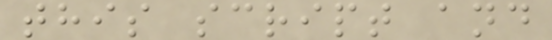this script and
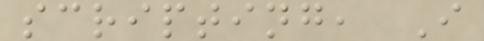scripting, I
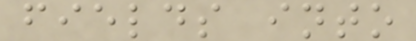fields into
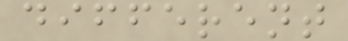different
